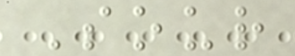Sour
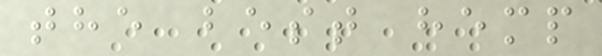the best hemp
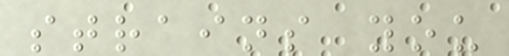strains you
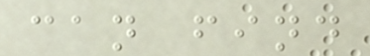can find
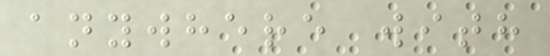anywhere with
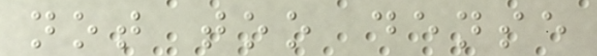not too dense
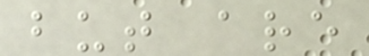but are
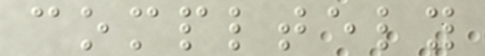compltely
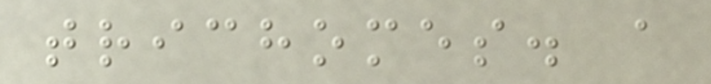trichomes. a
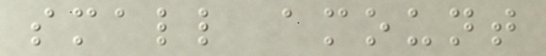small amount
